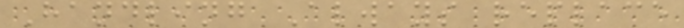Handling Always replace
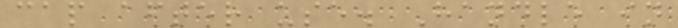cap after use. Handle in
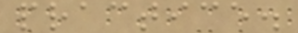practice.
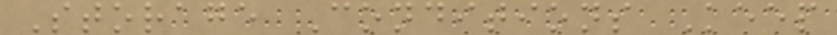Storage Conditions Keep
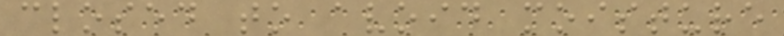closed to avoid moisture
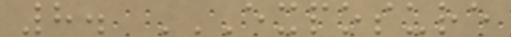8. EXPOSURE
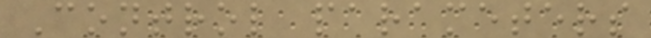Control parameters
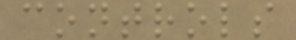controls
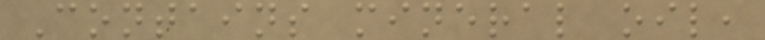Contains mineral oil,
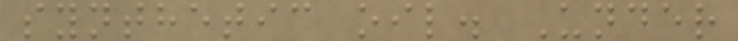synthetic oil. Under
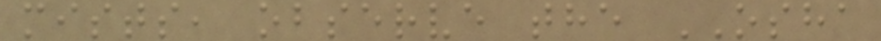mists, observe the OSHA
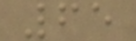65
